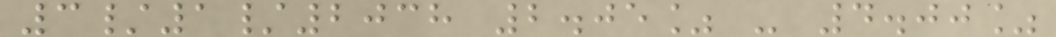3/1/2038 2.05% - 4.00%
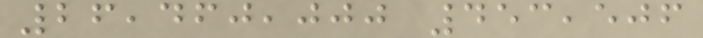26,460,000 453,506
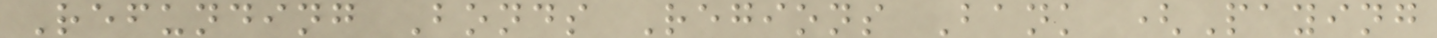Refunding Bonds Regions Bank (Paying
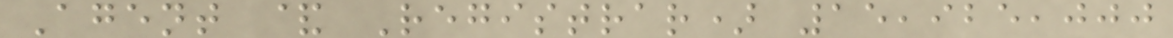Agent & Registrar) 15,925,000
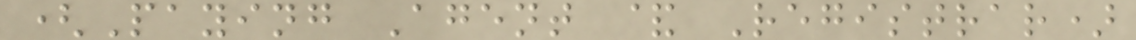(Paying Agent & Registrar)
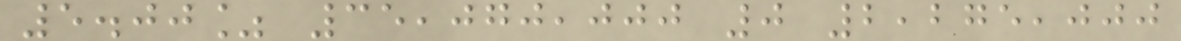5.00% 35,070,000 0 2,275,000
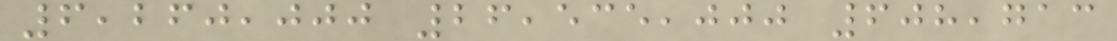6,260,000 26,535,000 608,713
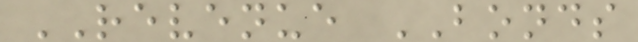REVENUE BONDS
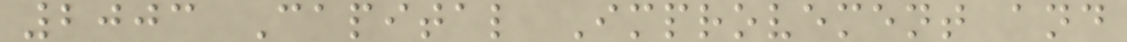2003 Capital Improvement and
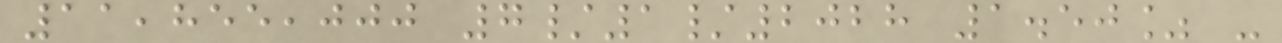11,855,000 7/1/2028 1.50% -
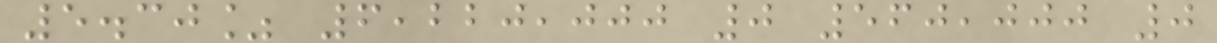5.30% 6,220,000 0 560,000 0
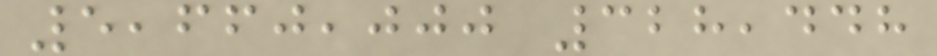5,660,000 328,448
